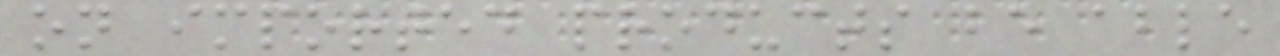on imported products be able
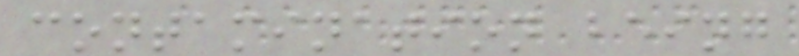contamination being
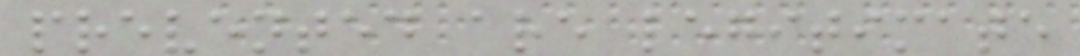prevented are legitimate
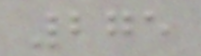275
